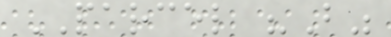PARCEL "B"
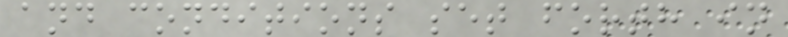and conditions set forth in
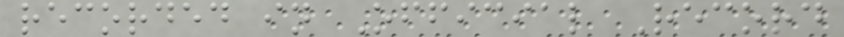recorded in Official Record
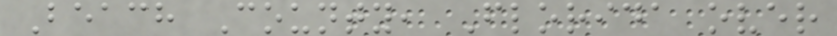Beach County, Florida over
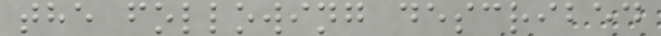the following described
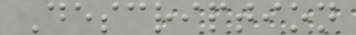Description
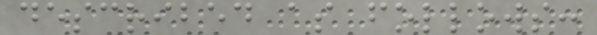described as follows:
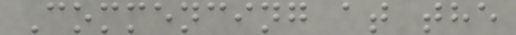Commencing at the
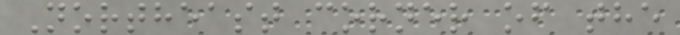Northeast corner of the
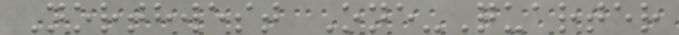Northwest One-Quarter
